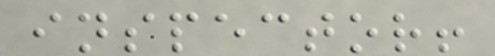inspector!
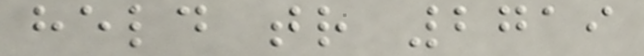held tr 2719
